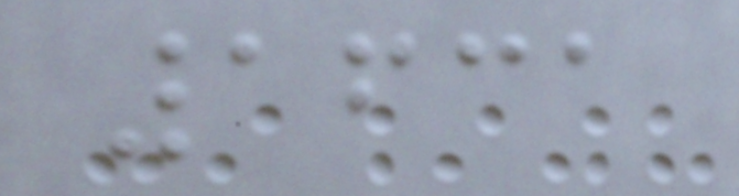1631
